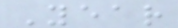Year
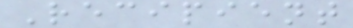Recipient
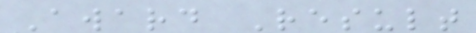Award Result
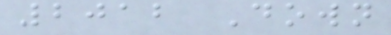2012 Down
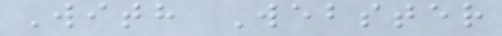With Webster
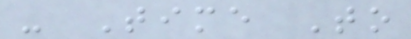- Time To
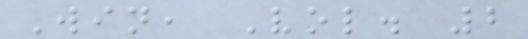Win, Vol. 2
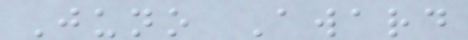Juno Award
